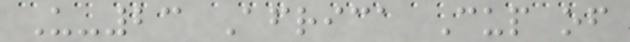U-23 Africa Cup of
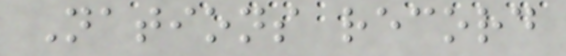Nations record
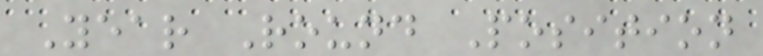Year Round Position
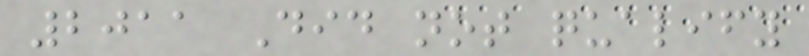2011 Did not qualify
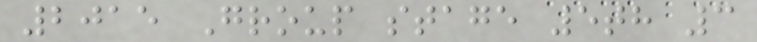2015 Group stage 5th 3
